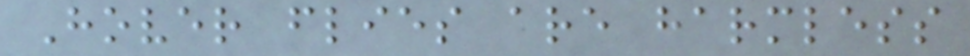Hover flies are harmless
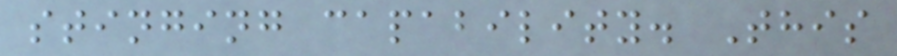stinging capability. This
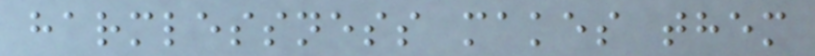harmlessness makes them
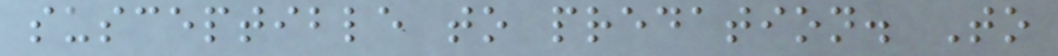susceptible to predation. To
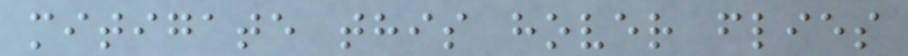mitigate this hover flies
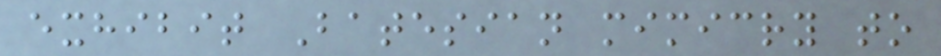exhibit Batesian mimicry to
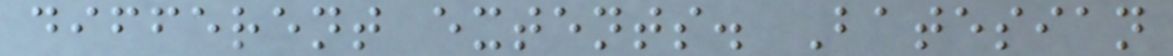different extents. Batesian
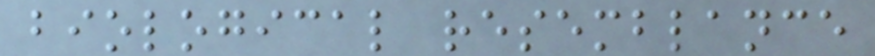biological resemblance
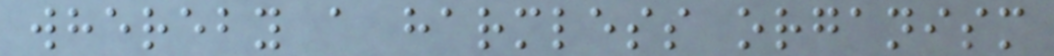whereby a harmless organism
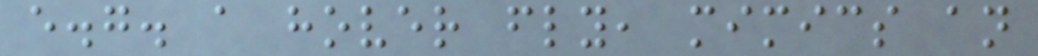e.g. a hover fly, mimics an
